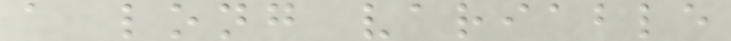a long variable
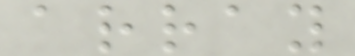array
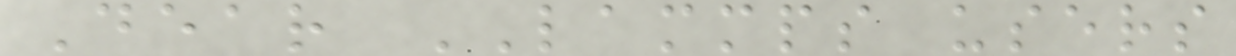Dear LAMMPS users
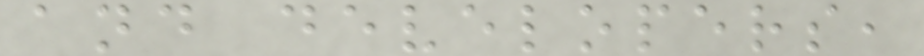and developers,
